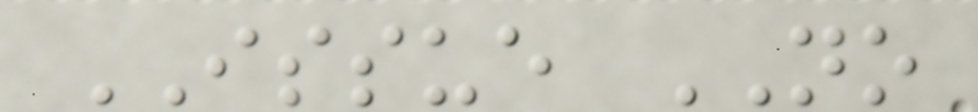ISSUE NO
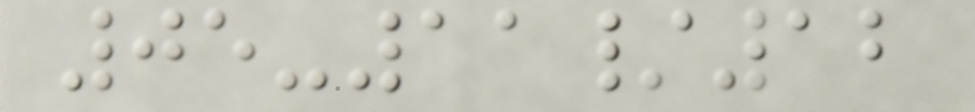05-11/12
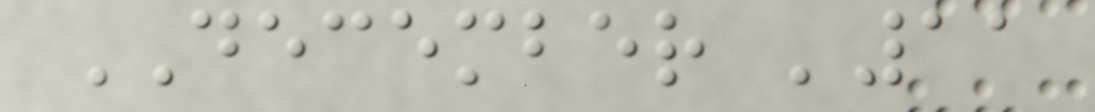DECEMBER '11
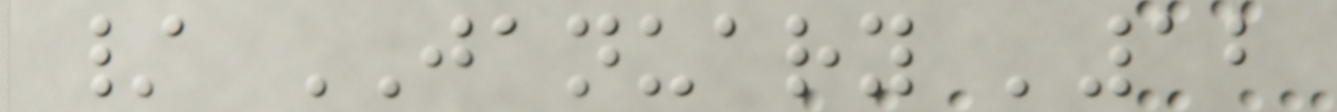/ JANUARY '12
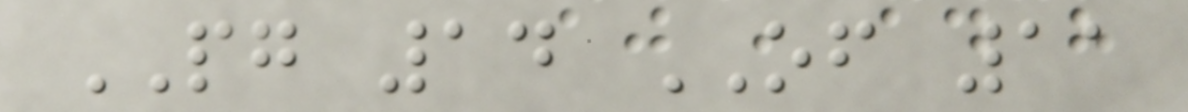PG 14 OF 11
